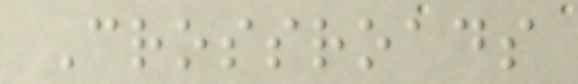Crossroads
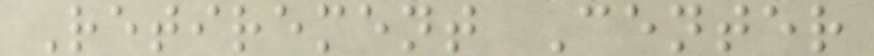Retirement Center
